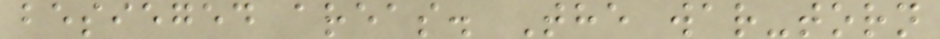besieged areas. The war-torn
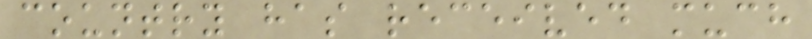country has received much
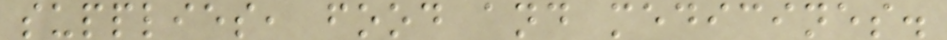supplies, food and medicines.
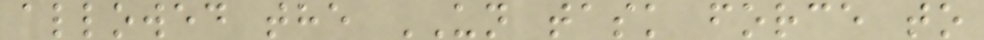allowed the UN task force to
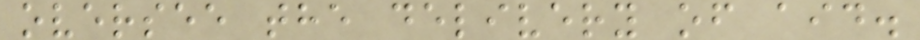oversee the delivery of aid.
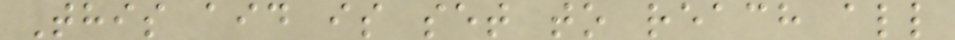This aid is set to reach all
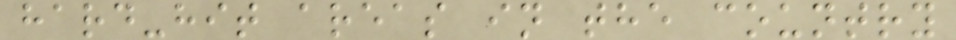hard-hit areas in the country
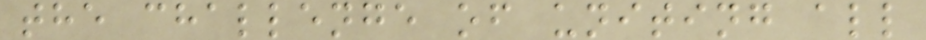the challenge of uniting all
